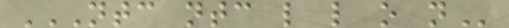NTC NTC L L O N
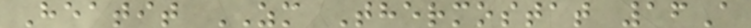Heatit ZM Thermostat 16A
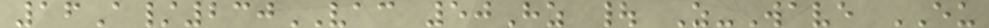16A/230VAC 50Hz | Z-Wave EU
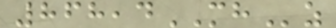868,4MHz
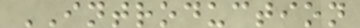INTRODUCTION
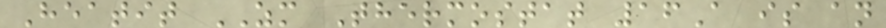Heatit ZM Thermostat 16A is an
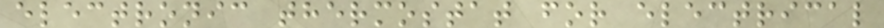electronic thermostat for electrical
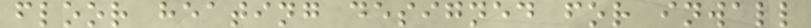floor heating designed for inwall
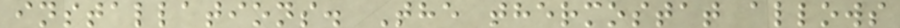installations. The thermostat allows
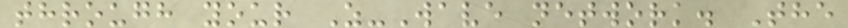through your Z-Wave network. The
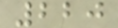220
